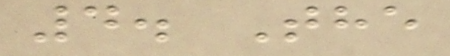4. The
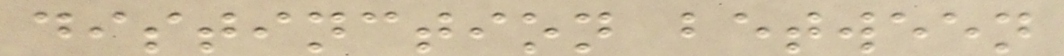distinction between
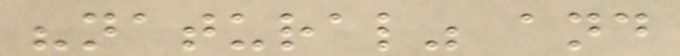"natural" and
